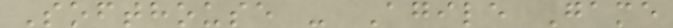Softhouse - Agile Game
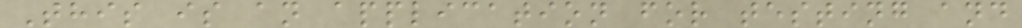This is an application for testing and
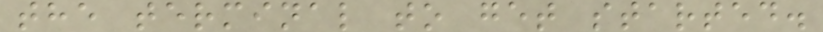the terminal to get started.
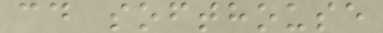cd softhouse
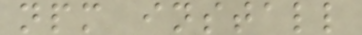npm install
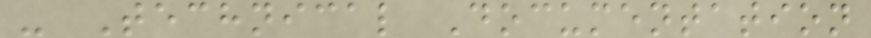- Technical Documentation
